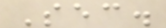Sec.
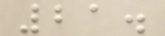21.
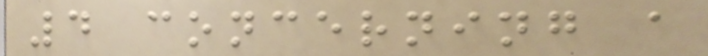4 concerning a
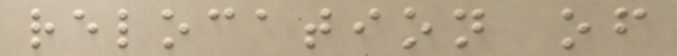relocation of
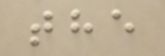the
